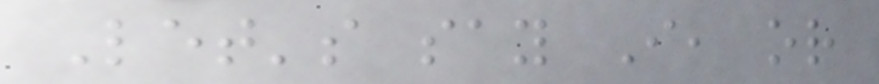Let's say I, or
